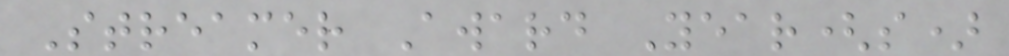Streamer Award Year(s)
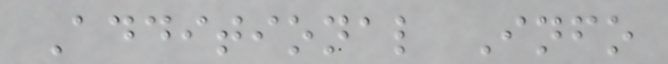Additional Info
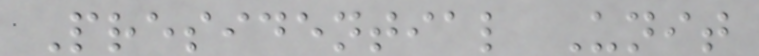Presidential Unit
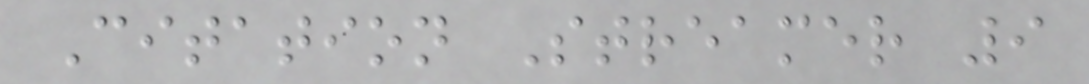Citation Streamer 9
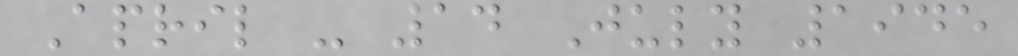April - 14 July 1945
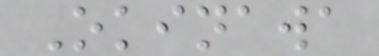Okinawa
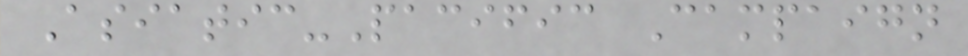Asiatic-Pacific Campaign
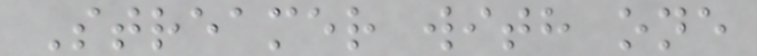Streamer with one
